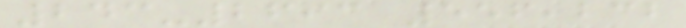243-2693 556,232
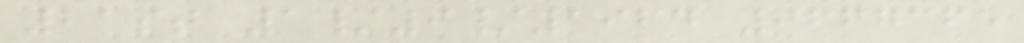21st 1/9/1964 9667365
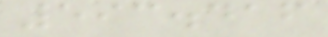593.416
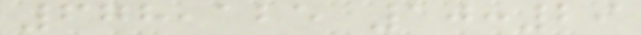678,125 10:29
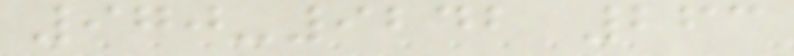970-9242 263
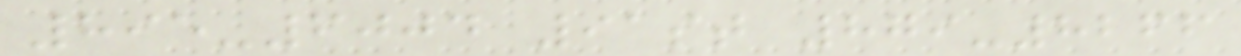895-6004 91st 879-8266
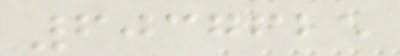6037625
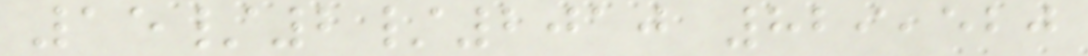15/2/2010 829,520
